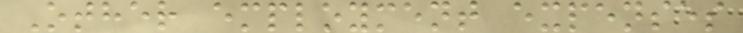Other employment expenses
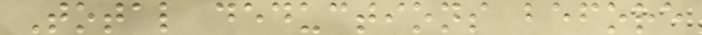Total deductions before
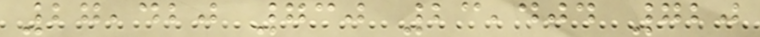27,420 730 23,404 720
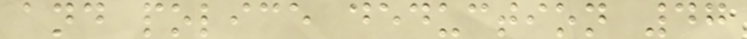and police deduction 47
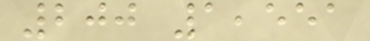200 1,551
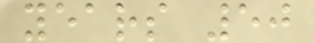years 50
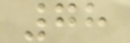78
